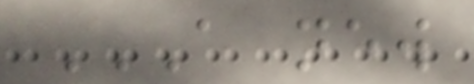A NEW
